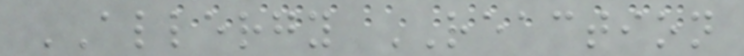ALLERGY REACTION
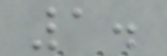1.
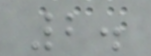2.
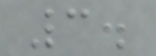3.
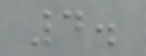4.
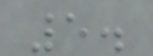5.
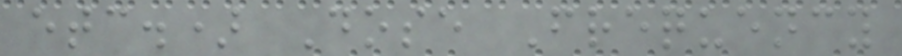etc.) Dose Frequency
